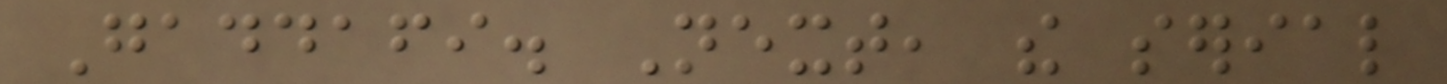Gaddafi. Next, the serial
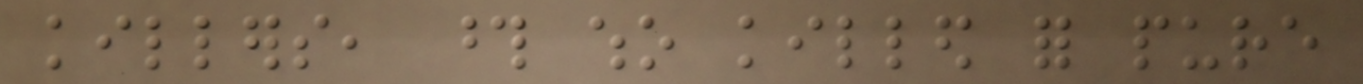killers, those who killed for pure
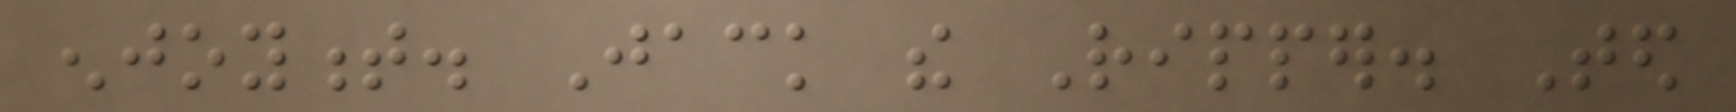enjoyment. Jack the Ripper. Ted
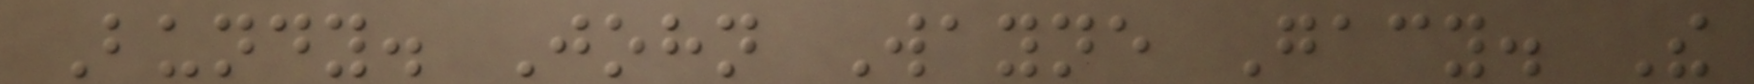Bundy. John Wayne Gacy. The
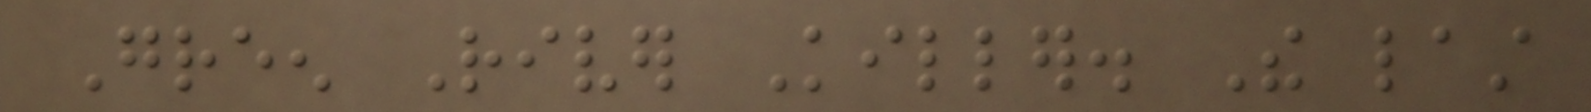Green River Killer. The last
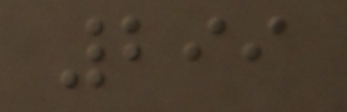299
